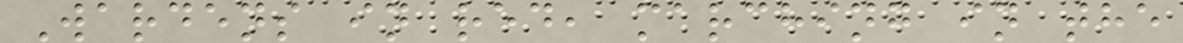Wardens in red, marching in the
